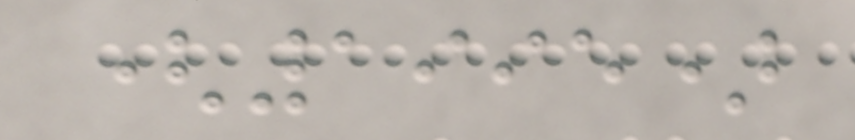(1995)
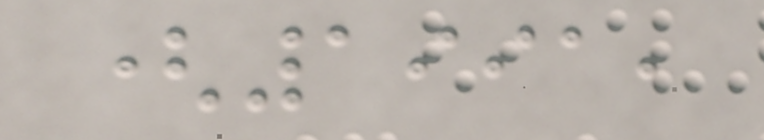(1991,
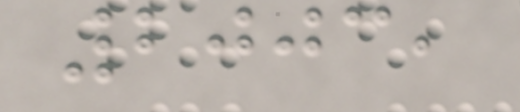2003,
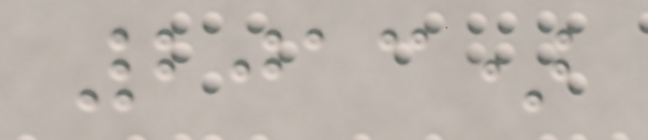2013)
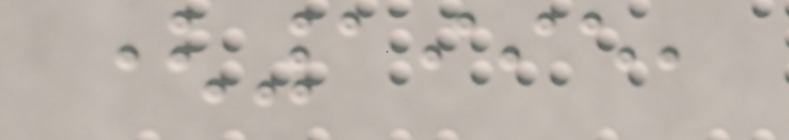(1995,
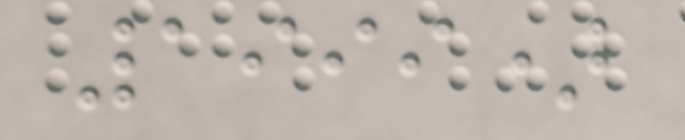1999)
